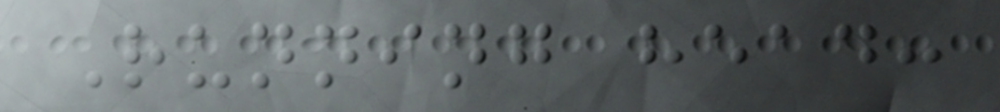Running head:
